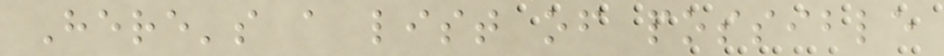Here's a list of possible
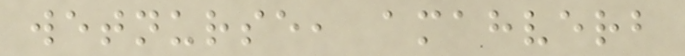wetnurse, amahverb
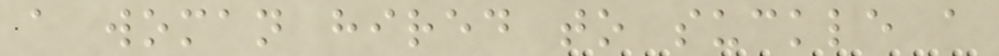a woman hired to suckle a
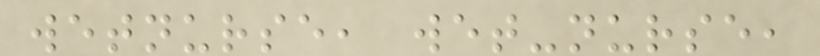wetnurse, wet-nurse,
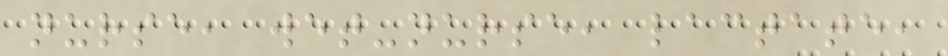nurse, wet-nurse, lactate,
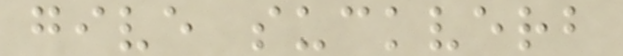give suckverb
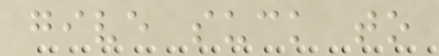give suck to
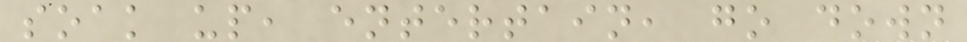soak up, entertain, go down
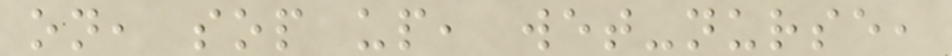on, sop up, wet-nurse,
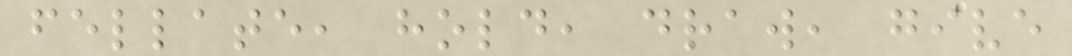fellate, hold, draw, give
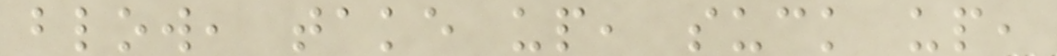blow, take up, suck up,
